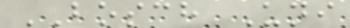BOSCH Uni
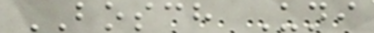BOSCH Uni
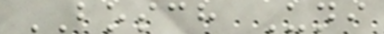BOSCH Uni
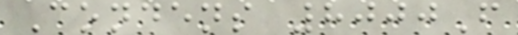Condens 8000F
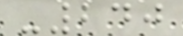-240
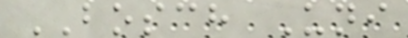BOSCH Uni
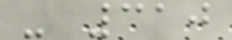- 310
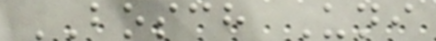BOSCH Uni
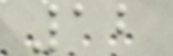12
